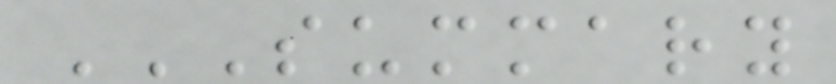SUMMARY
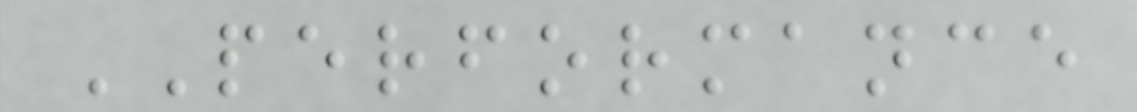PERFORMANCE
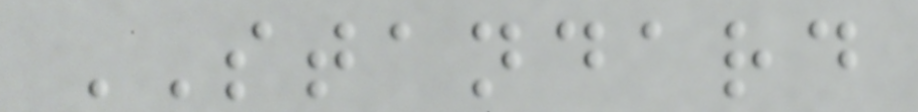STANDARD
